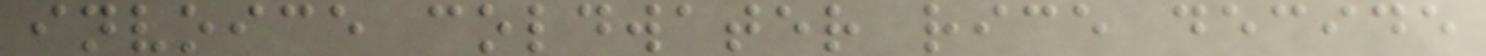invoice coldwater rice decide
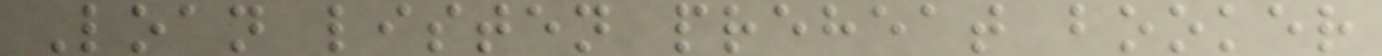Loan listen preheat booker
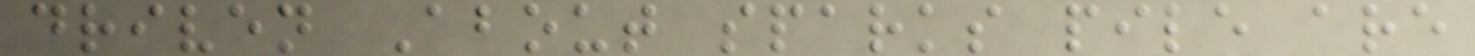driven About sparks pile are
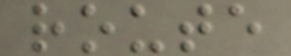route
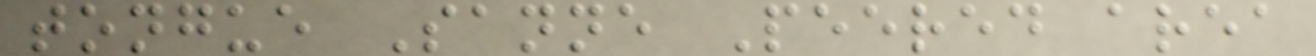tongue Sanne Peered area
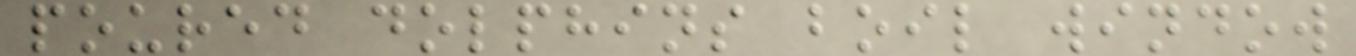poured dolphins boil window
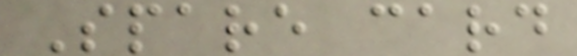Spare card
